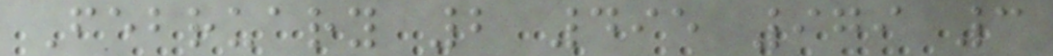February 2 495 979 3
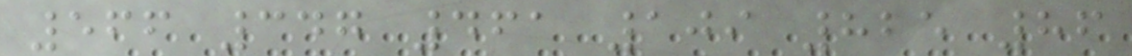566 347 461 109 825 86
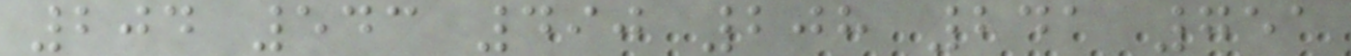204 543 490 208 241 751
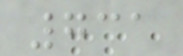731
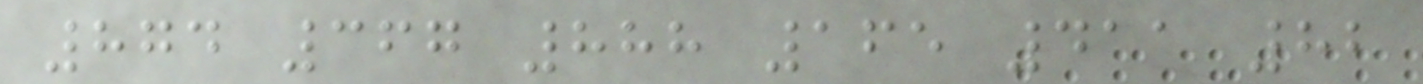874 367 888 165 411 82
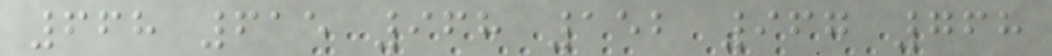668 615 968 152 967 768
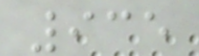935
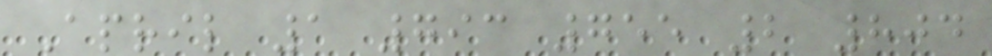April 1 793 755 2 804
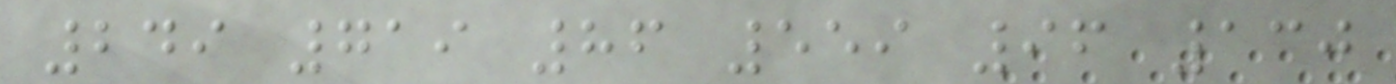249 719 86 559 96 130
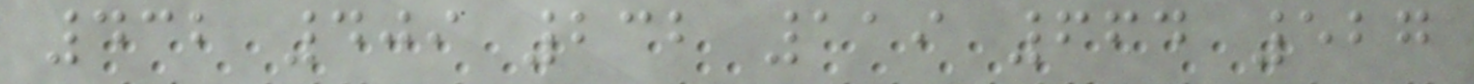432 409 232 119 664 527
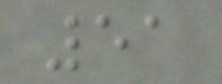51
